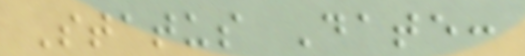Status Date:
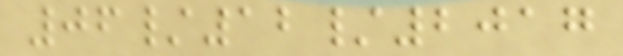06/12/2017
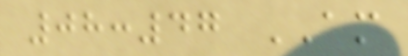08:47 AM
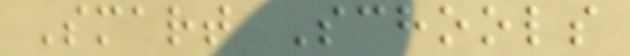Smart Schools
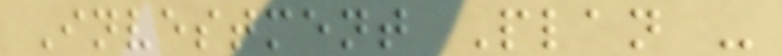Investment Plan -
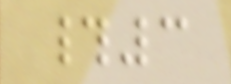#3
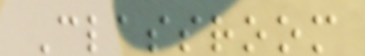Classroom
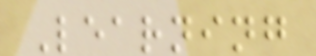Learning
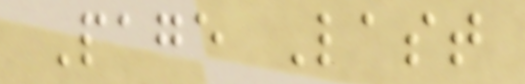Page Last
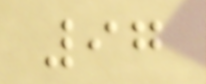97
